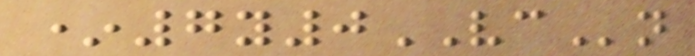*7y0VCn
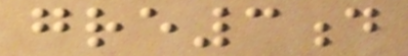gre3d
